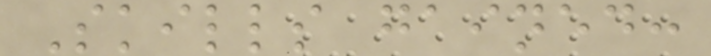Skills gained:
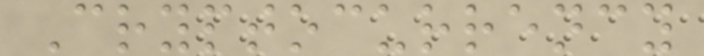Cryptocurrency
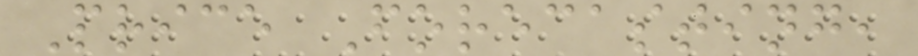Price Forecasting,
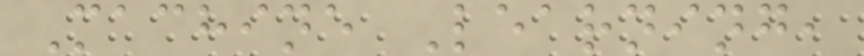Machine Learning,
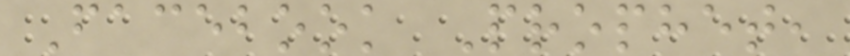Facebook Prophet,
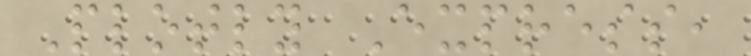Plotly Express,
